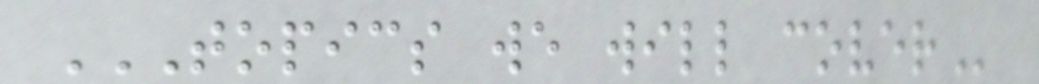TOPICS WE WILL COVER
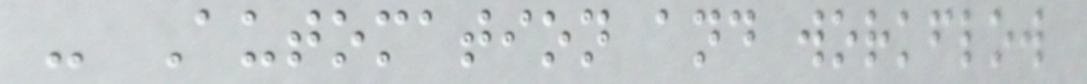- Automation and workflow
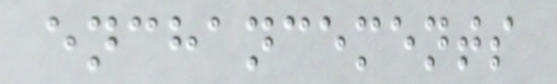enchancements
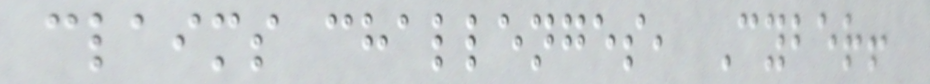claims challenges, Cyber!
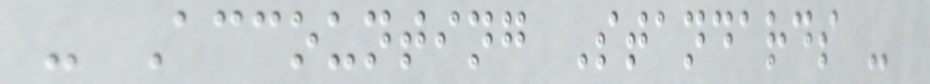- Accounting Standards -
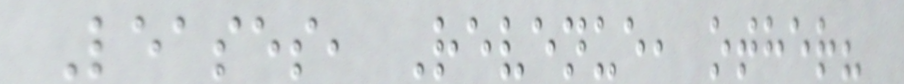Leases, Revenue, other?
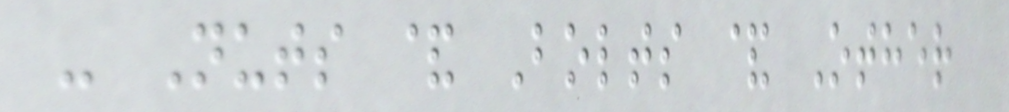- Nuts & Bolts & Other
